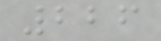226
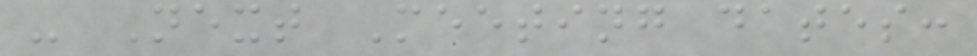- Next Meeting dates:
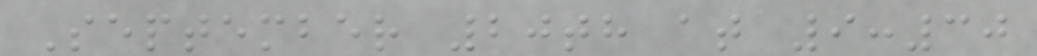September 20th at 9:30
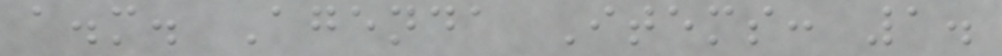a.m. Agenda Items: 1.
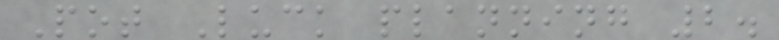Pot Luck planning 2.
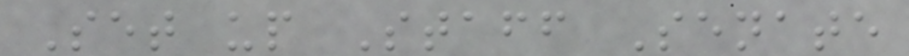Set up Staff Senate
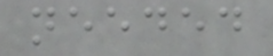needed
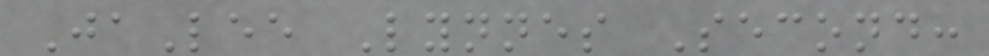JaLee Lynnes Second:
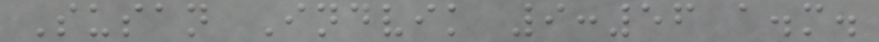Susan Indvik 9:56 a.m.
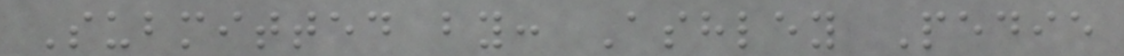Submitted by: Ashley Pedie
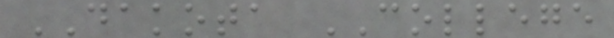DAKOTA COLLEGE
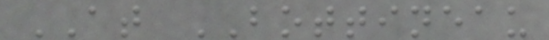AT BOTTINEAU
